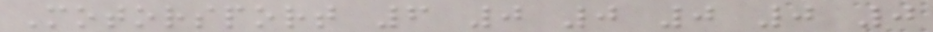Motorsport 6 0 0 0 0 0
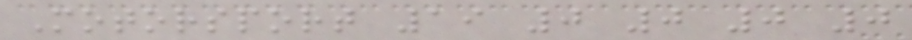Motorsport 19 0 0 0 0
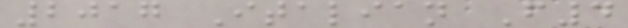2017 Italian F4
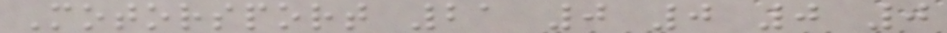Motorsport 21 0 0 0 0
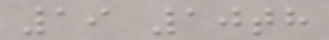19 10th
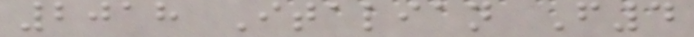2018 Italian F4
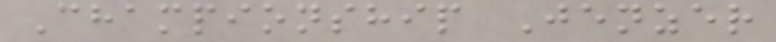Championship Jenzer
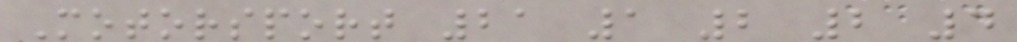Motorsport 21 1 2 2 4
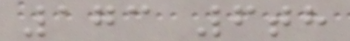173 6th
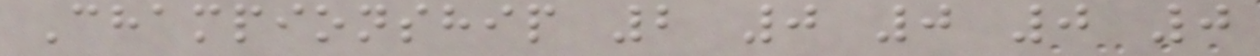Championship 2 0 0 0 0
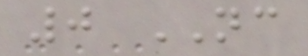0 NC
